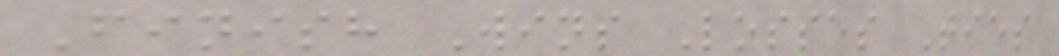Finish Wins Losses Ties
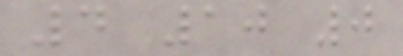4 10 0
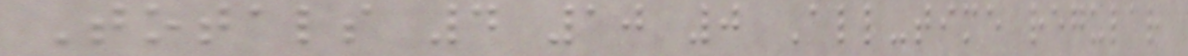Totals 4 10 0 All-time regular
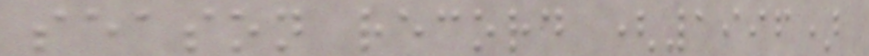season record (1996)
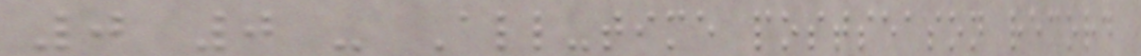0 0 - All-time postseason record
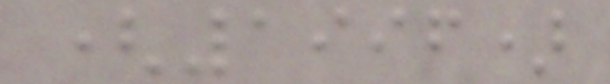(1996)
